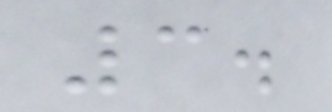3.
